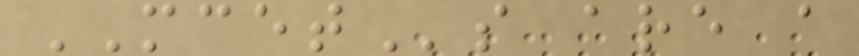MCETs are a
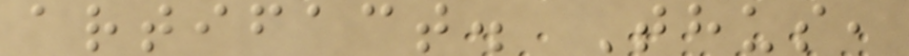artifact. Thus,
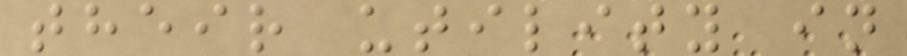their utility in
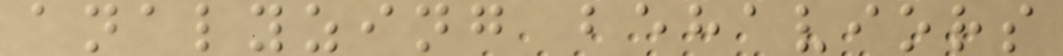analyzing behaviors
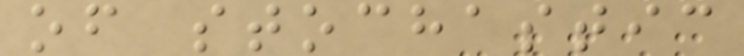of stochastic
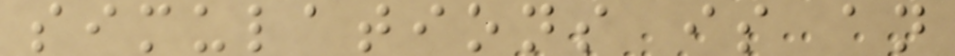simulations is an
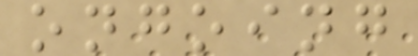ongoing
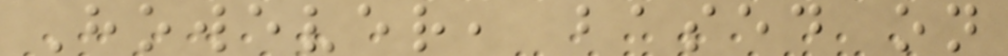However, based on
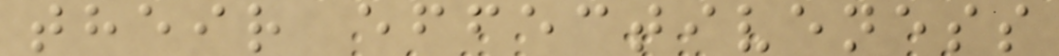their effectiveness
